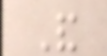And
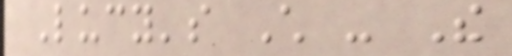Lucy's Child - The
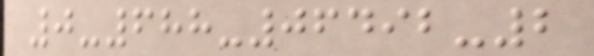0-688-06492-2
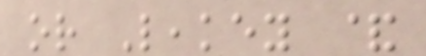or Leakey &
